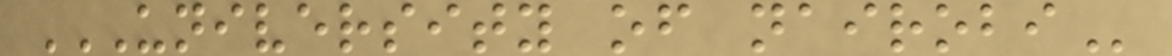UNIVERSITY OF NAIROBI
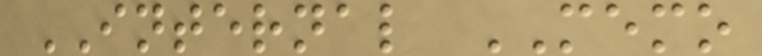INTERNAL MEMO
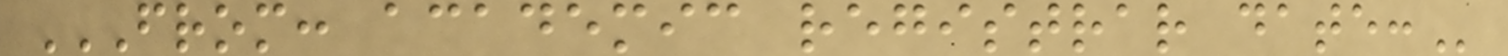FROM: ACADEMIC REGISTRAR DATE:
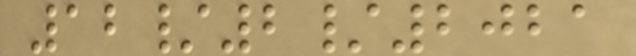12/2/2021
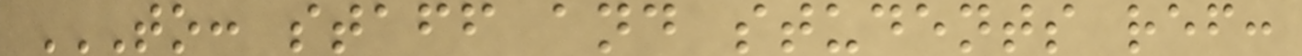TO: STAFF AND STUDENTS REF:
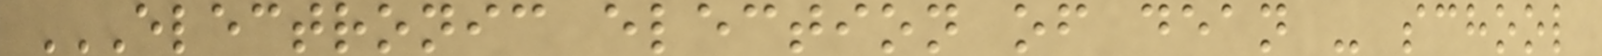ELECTRONIC ELECTION OF DEAN - SCHOOL
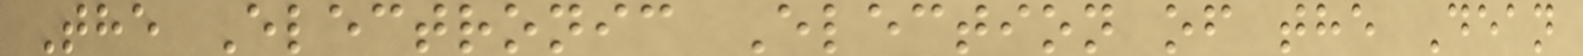The Electronic Election of the Dean
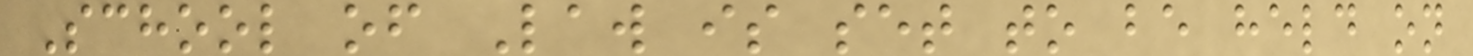School of Law is set to be held on
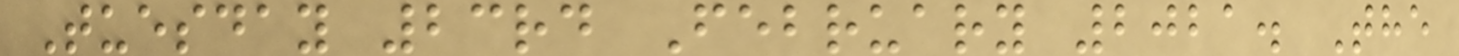Tuesday 23rd February 2021. The
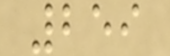259
